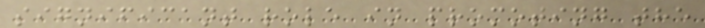significant role in promoting the
